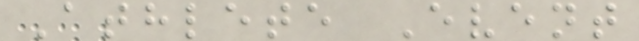Athlete Event
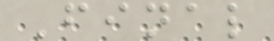Final
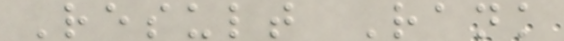Result Rank
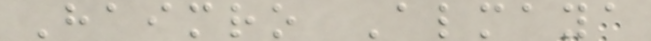Haimro Almaya
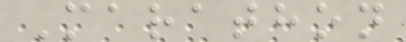Marathon
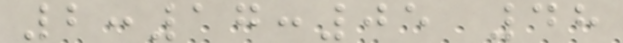2:17:05 48
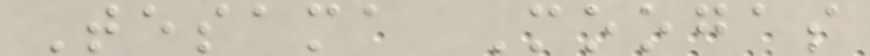Tesama Moogas
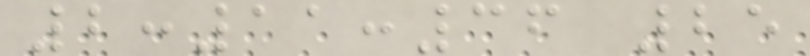2:11:36 25
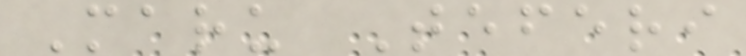Maru Teferi
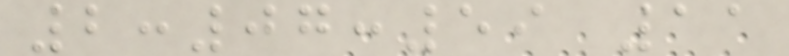2:07:59 11
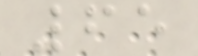65
